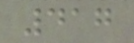417
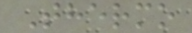Thermo
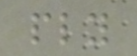ply
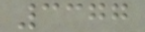3377
